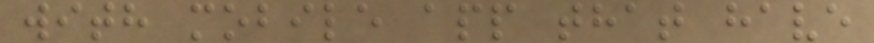with mobile app that have
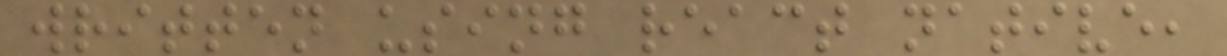written using react native,
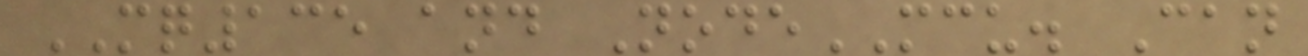MQ135 and NodeMCU. Can
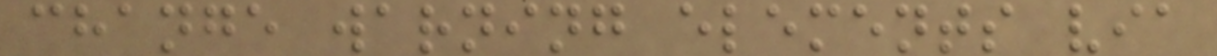change warning elements via
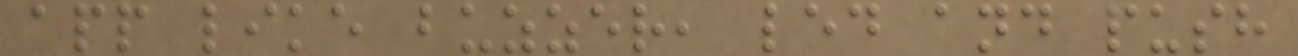app like buzzer, led and push
